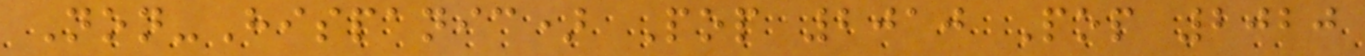Non-Hispanic) Pop 2010 Pop 2020
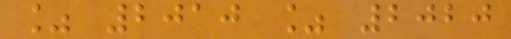% 2010 % 2020
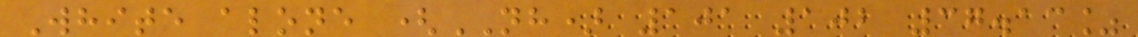White alone (NH) 101 102 37.13%
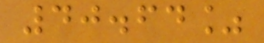40.64%
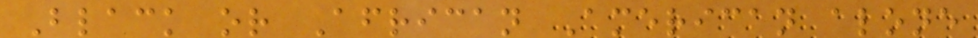Black or African American alone
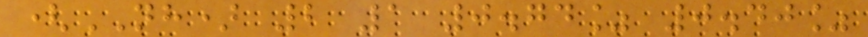(NH) 2 1 0.74% 0.40%
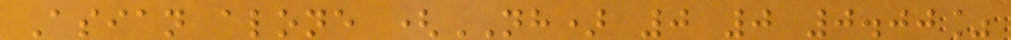Asian alone (NH) 0 0 0.00%
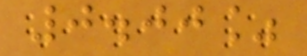0.00%
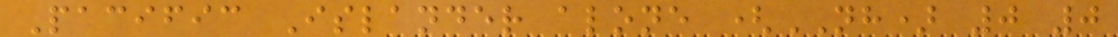Pacific Islander alone (NH) 0 0
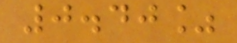0.40%
